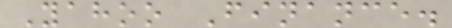Yahoo Finance.
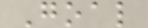Goal
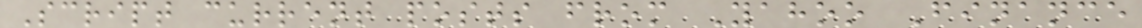Script current posts from Yahoo Finance
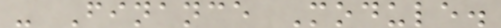- Finance Module.
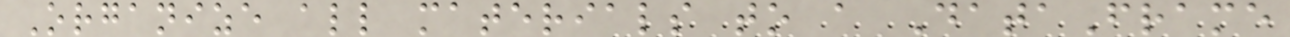Organize all materials to a DataFrame
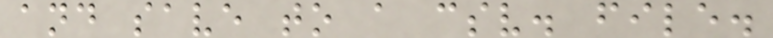and save to a csv. file.
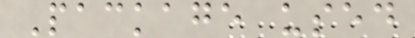Package used
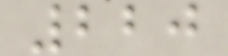220
